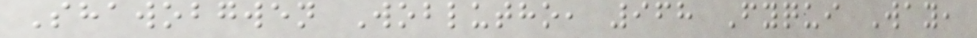Shawobgwen Woblutho, 968 Fyqui Way,
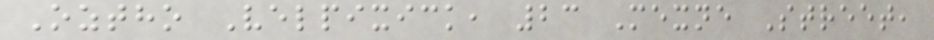Oztho Velpixick, 23 Mexne Street,
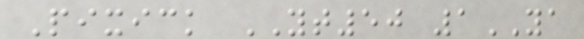Pixick YT50 1YA
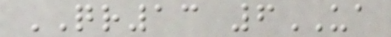QR13 6UA
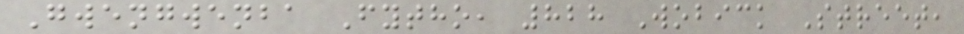Gwengwenba Fytho, 828 Wobick Street,
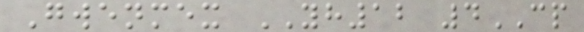Gwenmex YH12 4CP
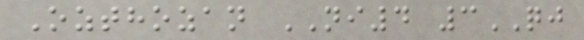Ozthozan NI4 3QJ
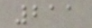211
